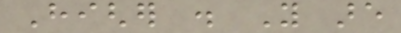Higher . You are
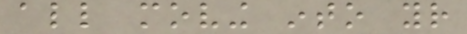all moving into your
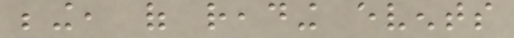being, of reading events
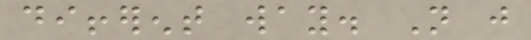different way. Not just
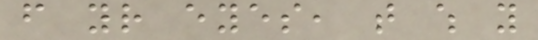from your eyes, that which you
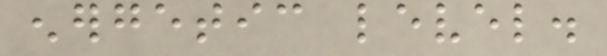energetic level.
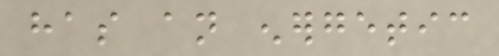has an energetic
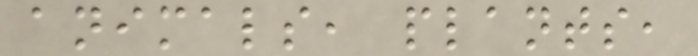animals, plants,
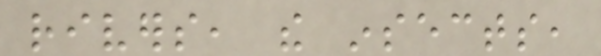rivers, the insects,
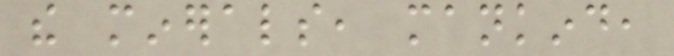the minerals, mankind,
